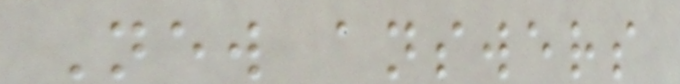New answers
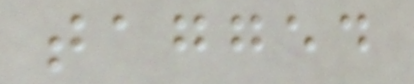tagged
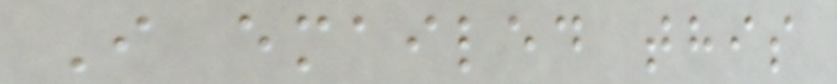I emailed this
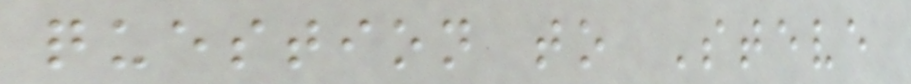question to Steve
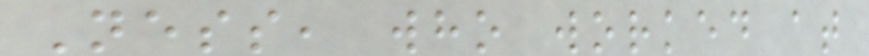Ness, who worked at
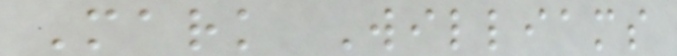Mark Williams
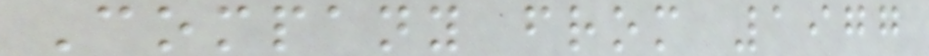Company from 1977
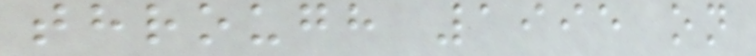through 1995 on
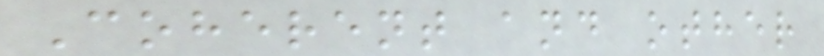Coherent and other
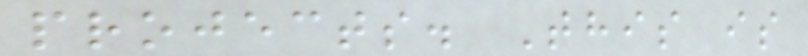projects. This is
